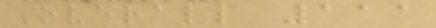Overall 111
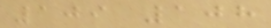109 108
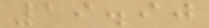19.90
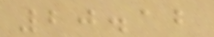20.12
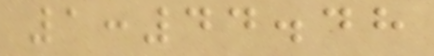1:44.48
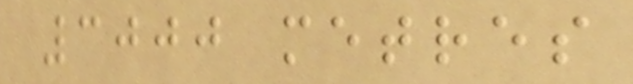3000 metres
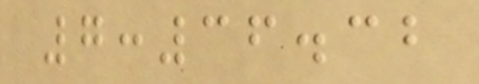7:36.32
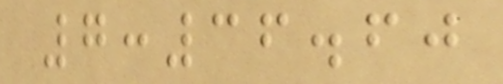7:36.60
